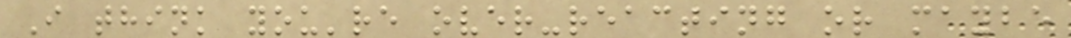I think you're over-reacting or maybe
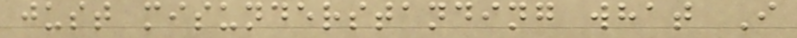just misunderstanding what I
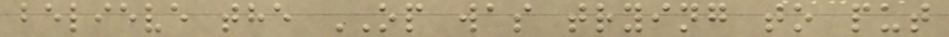believe the OP was trying to put
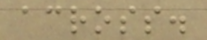across.
